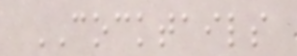COCKTAILS
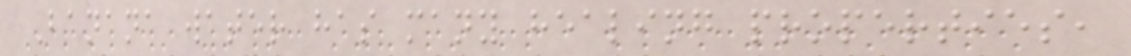Banana water has many healing properties,
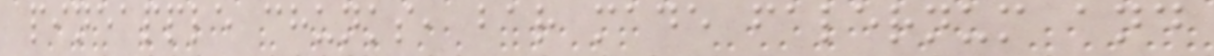pineapple chunks, bar made falernum and
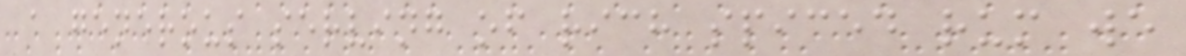a generous serving of rich spiced rum we
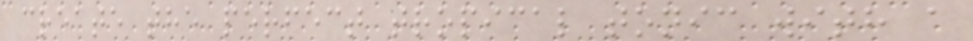create the perfect tropical tonic with a
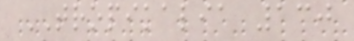TROPIKALIA 130
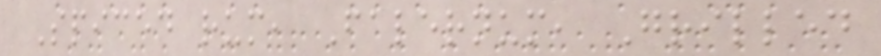Spiced rum, Falernum, Grilled
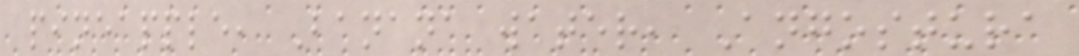pineapple, Banana water, Angostura
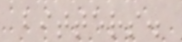bitters.
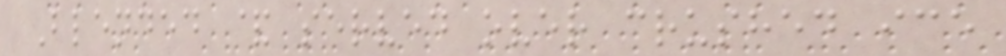Blended & served over crushed ice
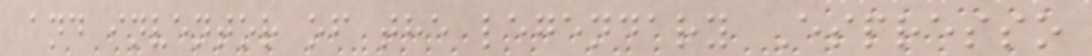and inventor of the legendary Espresso
